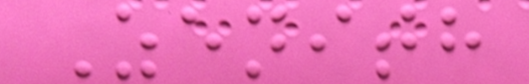Zenith
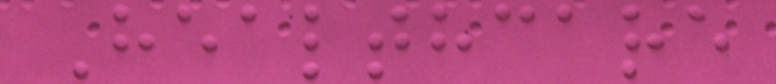Healthcare
